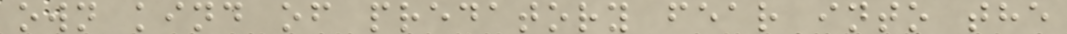own kind of predatory fear into the
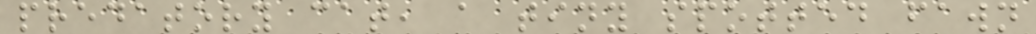predatory cat, a tiny spotted fawn
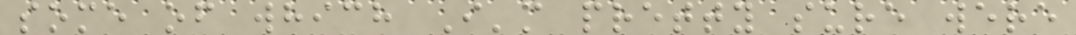some of which I'm pretty sure were
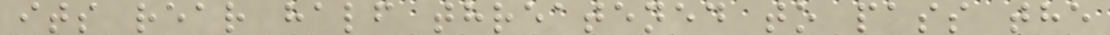its rear half threatened to pass the
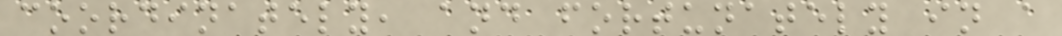coordinately, and fortunately in a
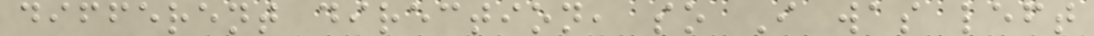different direction, so I was left
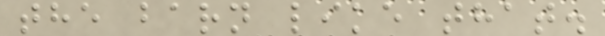the barn like that.
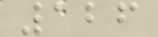126
